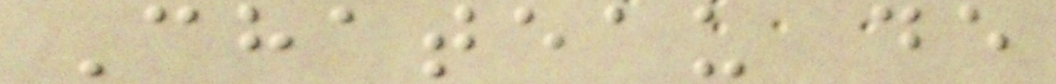Chateau de
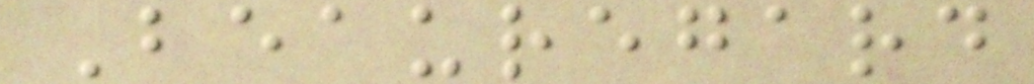Beauregard
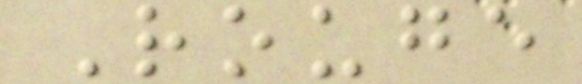Rouge
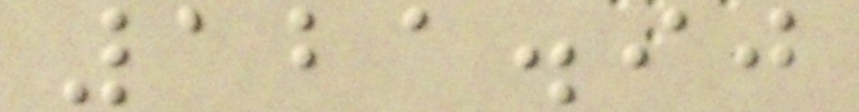121.90
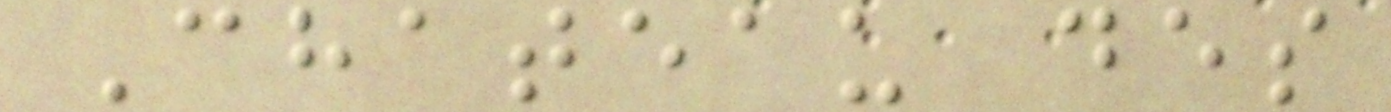Chateau des
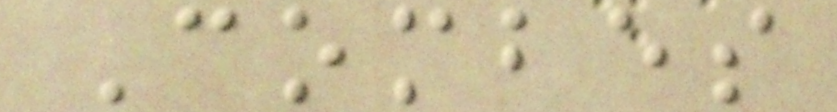Combes
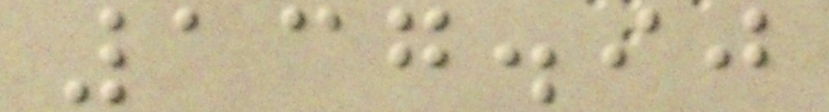137.90
